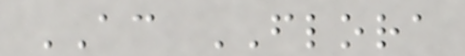AC FLORA
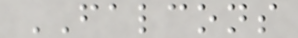FALCONS
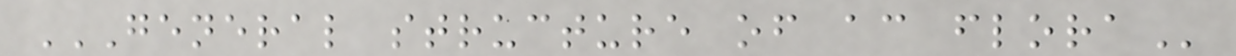GENERAL STRUCTURE OF AC FLORA
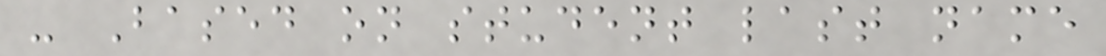- Based on student last name
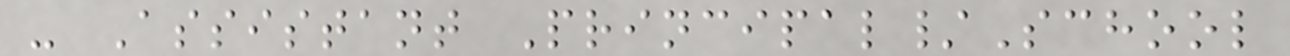- Assistant Principal/School
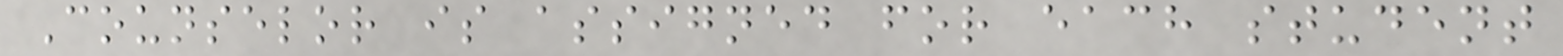Counselor is assigned for each student
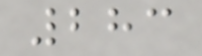283
